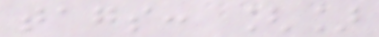tags: []
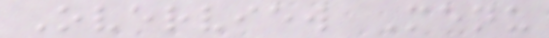Overview Menu
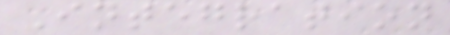Integration
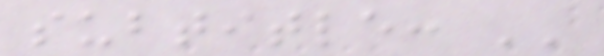subtitle: ''
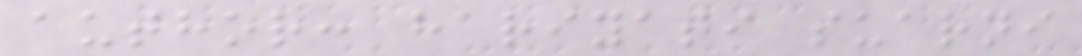author: hariyati suarni
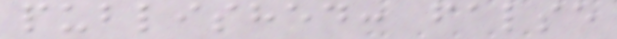published: false
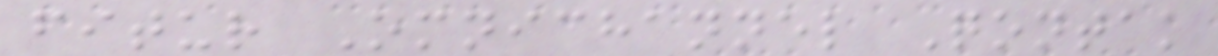fitur Omnichannel Qontak
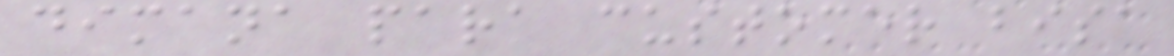dimana para customer bisa
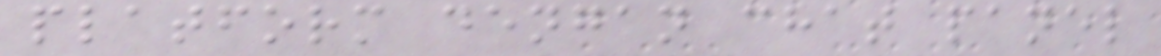platform dengan chat panel
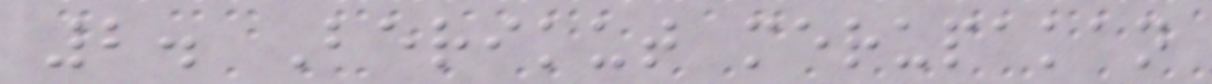2. Berikut merupakan
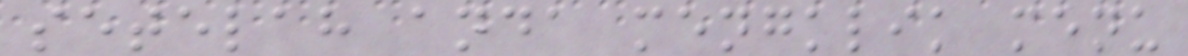setelah anda mengklik menu
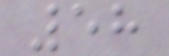58
